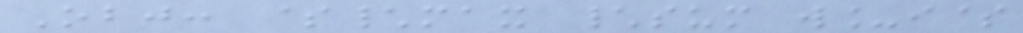Obj: $\max \sum w_i$
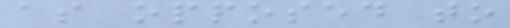as opposed to
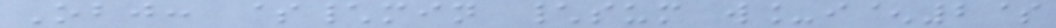Obj: $\min \sum w_i^2$
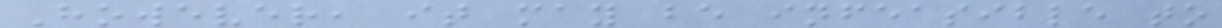However, it may be infeasible to
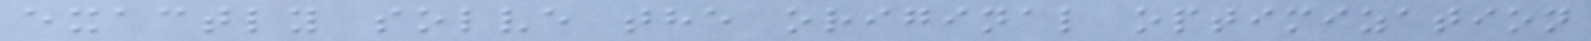exactly solve the original optimization
